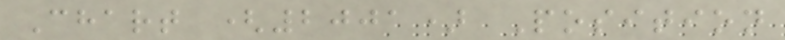Chart (2001) Position
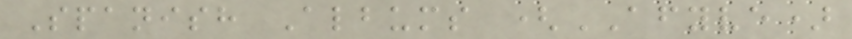Spanish Albums (AFYVE)
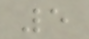5
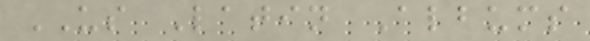US Latin Albums
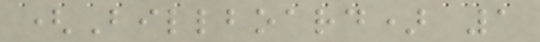(Billboard) 1
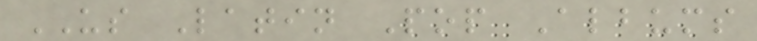US Latin Pop Albums
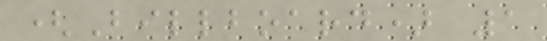(Billboard) 1
